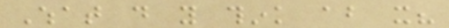What do you think about it?
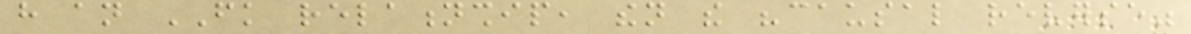have an FK relationship, then the "causal reverse"
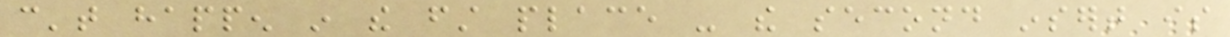can't happen in the first place - the second insert is
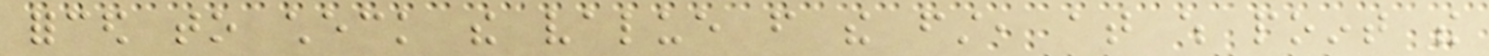forced to check the value from the first, at which point the
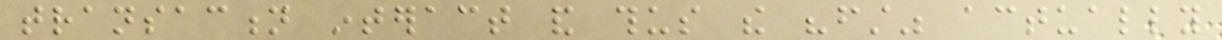transaction interact and thus the "first" actually
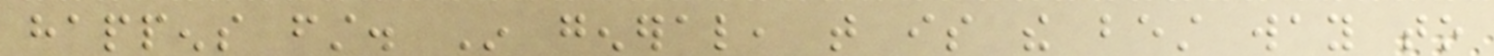happens first. In general, that is the best way to
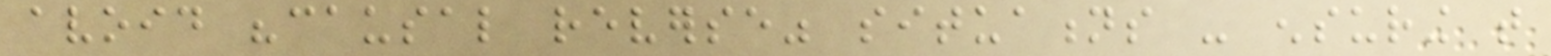avoid "causal reverse" situations - ensuring that
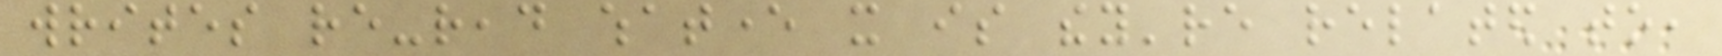writes re-read whatever it is they're related to,
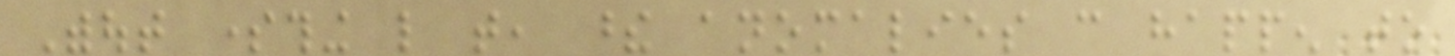Without something like that, these anomalies can happen to
